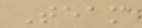Team
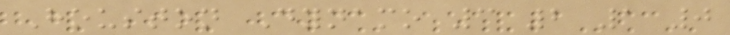Houston Dynamo 3 2 1 0
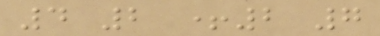4 2 +2 7
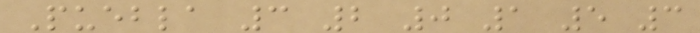Puebla 3 2 0 1 5 3
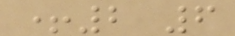+2 6
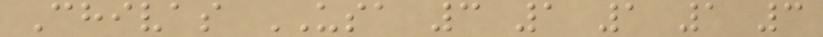Chivas USA 3 1 1 1 3
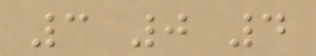3 0 4
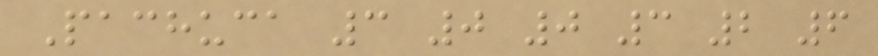Pachuca 3 0 0 3 2 6
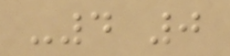-4 0
